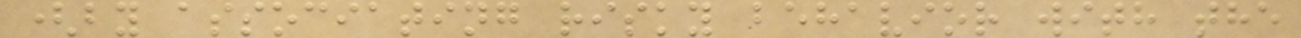(by associating risky behavior with the
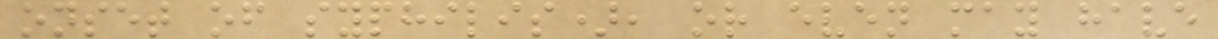onset of syphilis), or even may have
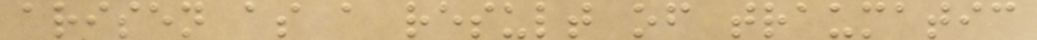arisen as a result of traumatic
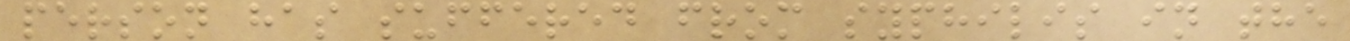person has suffered from syphilis in the
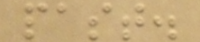past.
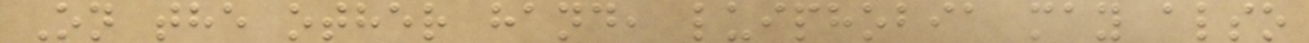On the other hand, luiphobia may also
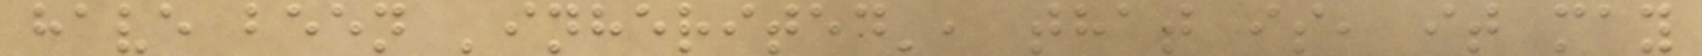have been 'inherited', that is, it may
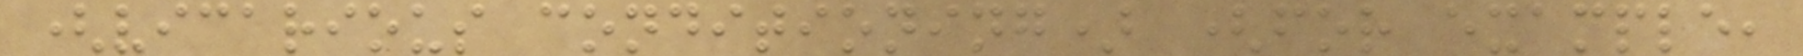(vicarious conditioning) (for example,
